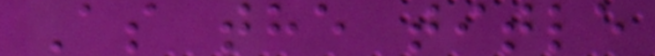As the title
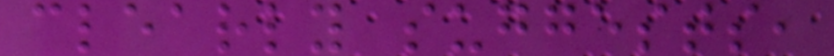clearly suggests,
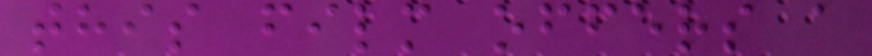this film offers a
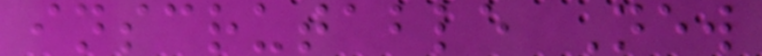inscrutable New
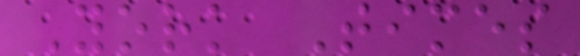York Times
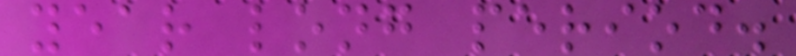year long period.
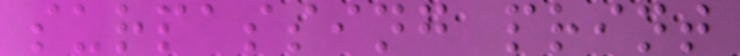surpassing print
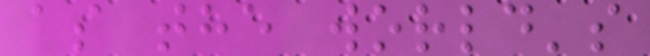as the world's
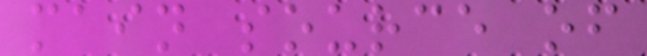main source of
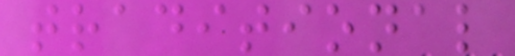traditional
